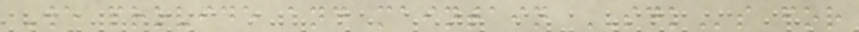We provide and maintain SDKs for
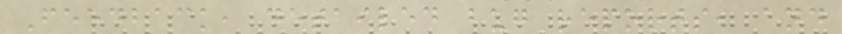Feedback, detailed bug reports, and
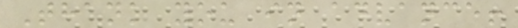Thank you in advance!
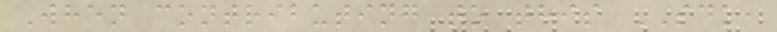When contributing to this SDK,
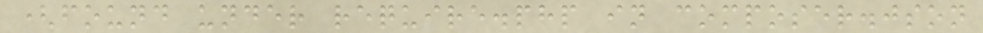(found under require.php in composer.json
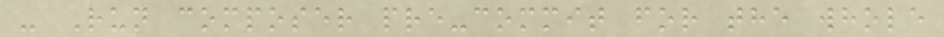- Run composer pre-commit for the whole
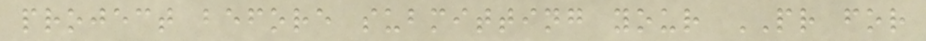project before submitting your PR for
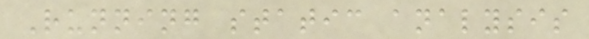Running static analysis
